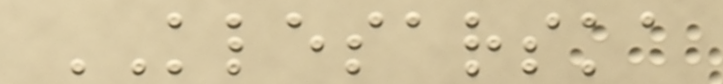KLESARSKA
